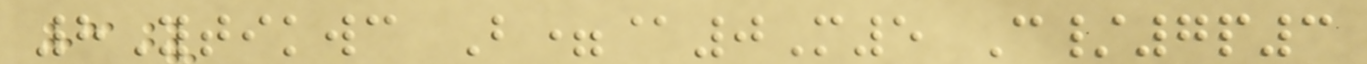8Ytikwc B=@0M5 C/7p3
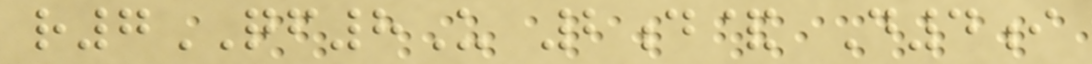r7QF8U 2d& D4i
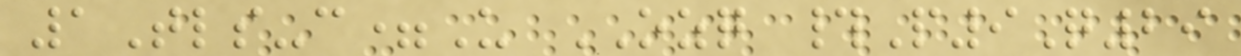1Tls-c=U OZQ #P9Q29
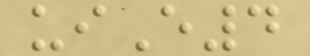uiE4
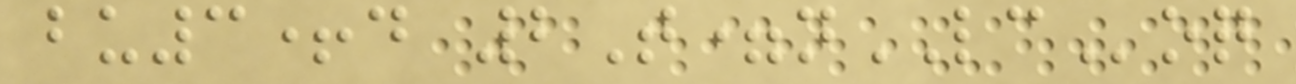bu3+d 2T=nLCoq
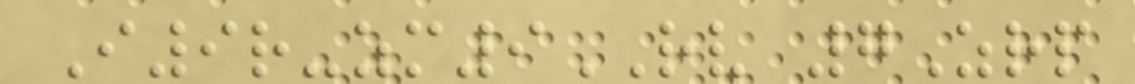I9r-zm9RV 7Zrp
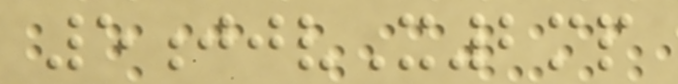5jjvX2mp
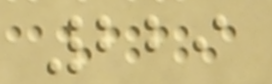229
